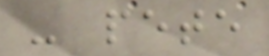- pete
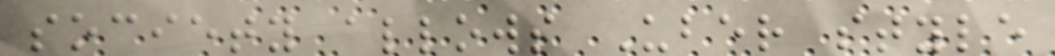society allows Uber style
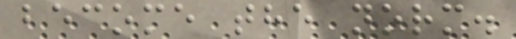become the norm.
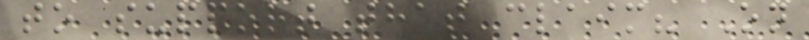to support that claim? On
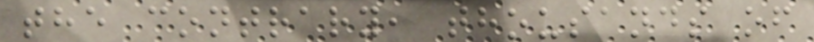the contrary, thousands of
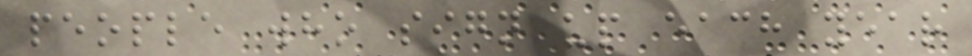people who sign up each year
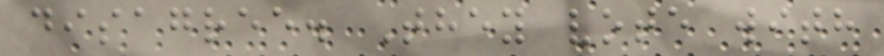disagree. They vote with
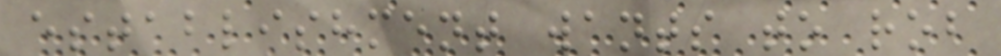establishment wants to rob
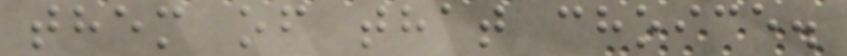them of that choice.
